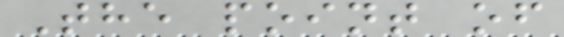The point of
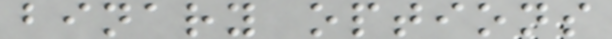binary options
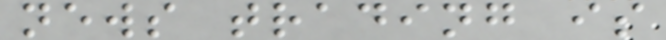news trading is
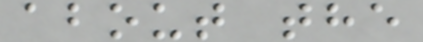about the
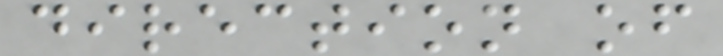direction of
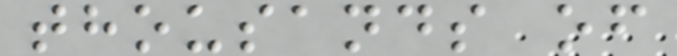thousands of
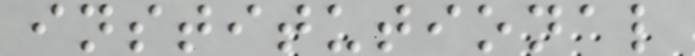institutional
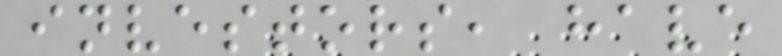investors, have
